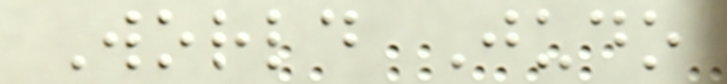World Judo
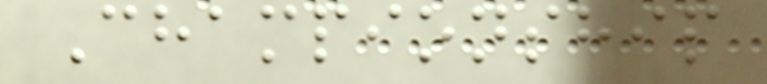Championship
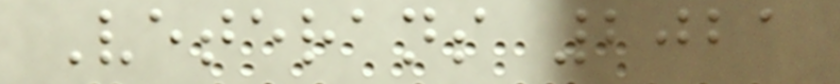Veterans 2021
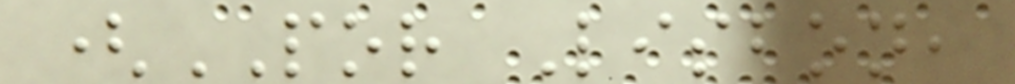(POR Lisbon,
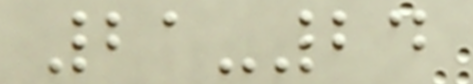21-24
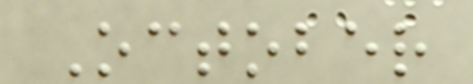October
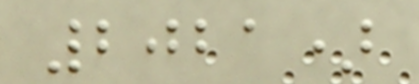2021)
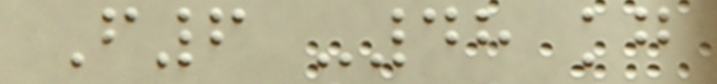F6 -48 kg
